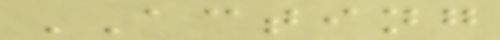ACTING
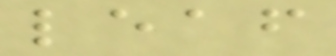leaf
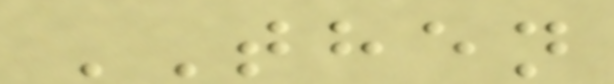THEN
